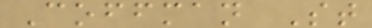Coffman St
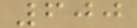600
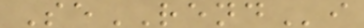SeRENDi
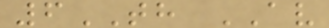6TH AV
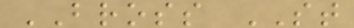BROSS ST
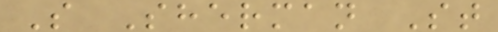S Sherman St
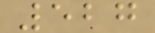527
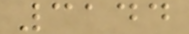3144
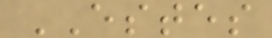ESTES
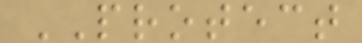PROTECT
